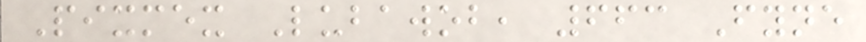Pixmex Lubawob, 663 Fyne
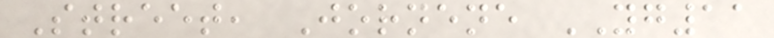Street, Jornene YG11
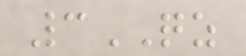3QZ
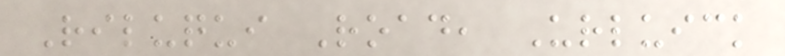Riluqui Road, Urluick
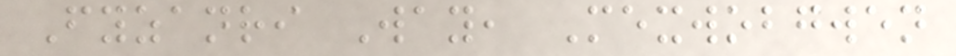Fyzanri Way, Mexwobgwen
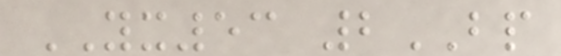YX53 2BP
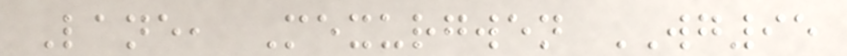Lane, Mexurgwen WG95
